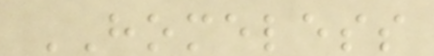HOMELESS
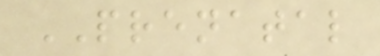PRENATAL
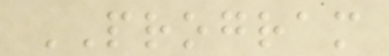PROGRAM
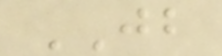JB
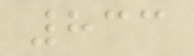833
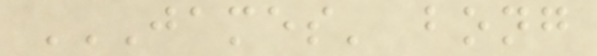JAMES' BONG
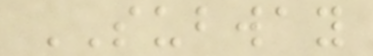SUBWAY
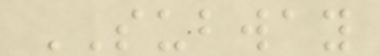SUBWAY
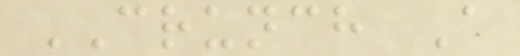CRUNCH A
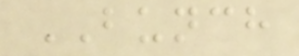BUNCH
